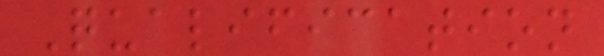Qualification
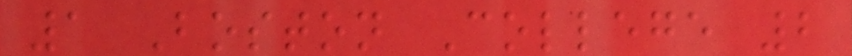1 Boston College 2
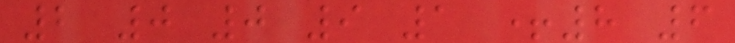2 0 0 9 1 +8 6
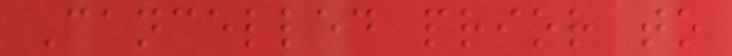Cancelled prior to
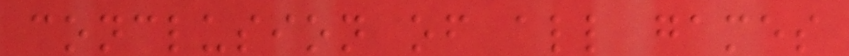conclusion of all games
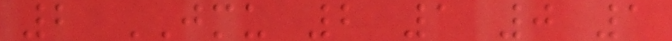2 JMU 2 1 0 1
